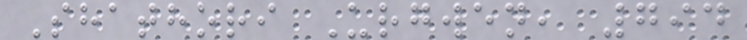Shathori Urgwen, 794
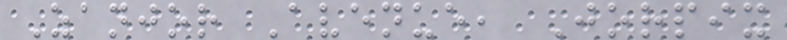Zanjor Avenue, Jorpix
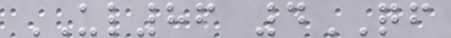UL86 4QF
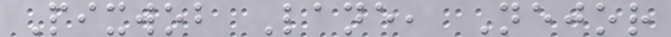Pixwob Lane, Nejor
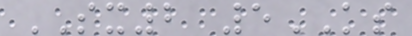SX2 5KS
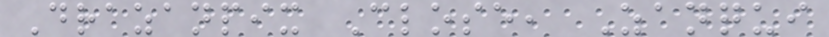Drazanpix Close, Zanqui
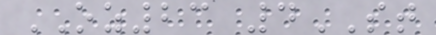OZ23 4ST
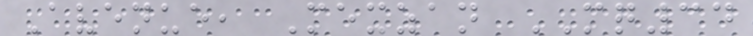Avenue, Mexzan MQ34
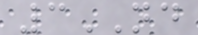3ND
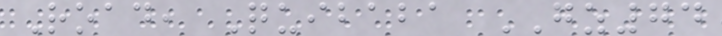Road, Quibaba GZ74
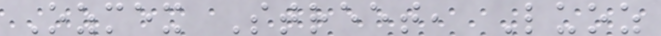Ozmex Street, Luoz
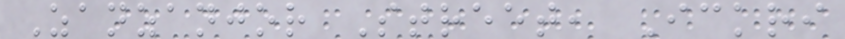Zanzanjor Street, Ickri
